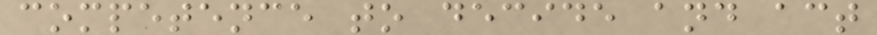competence to decide and act
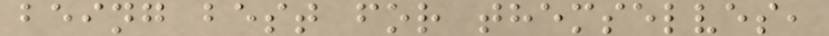being best for themselves,
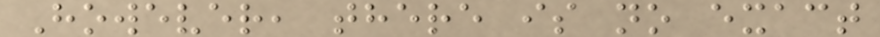However, there is no exact
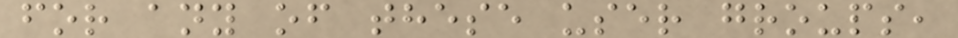for any of these user groups,
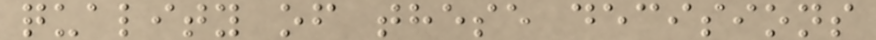quality of these decisions
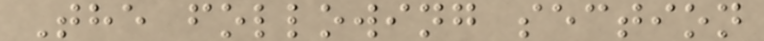The following section
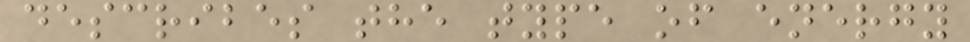describes the type of energy
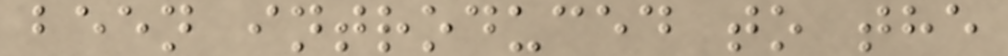been introduced to the
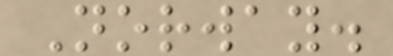Norway.
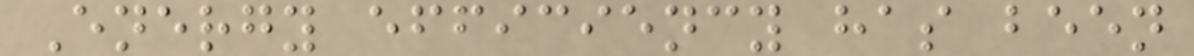Energy efficiency has been
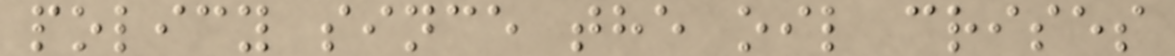policy since the oil crises
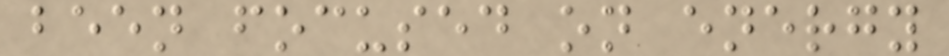been focused on energy
